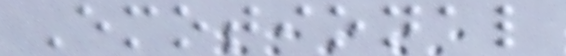Emotional
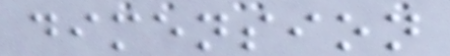dimension
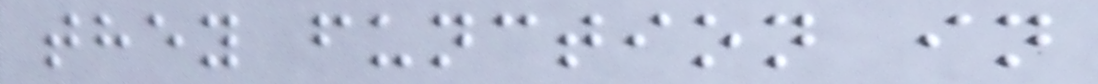they function in
